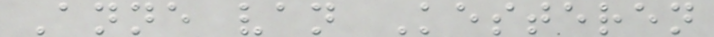Anne van Kesteren
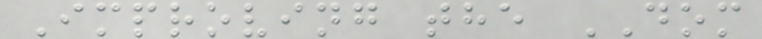Improving the DOM
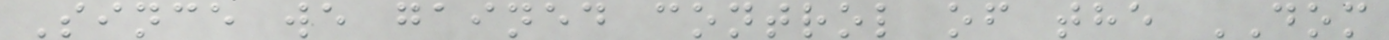Since we gained control of the DOM
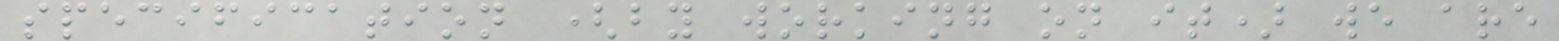specification (by working on it) we are
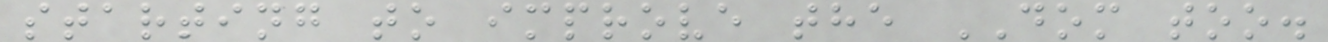starting to improve the DOM too.
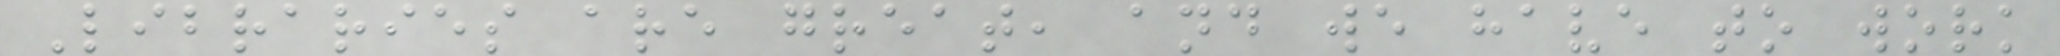Libraries are great, and we have to work
